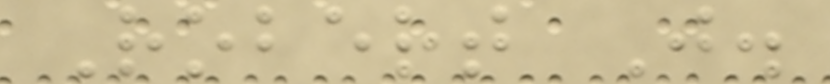Robert J.
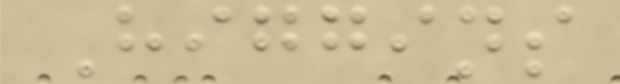Higgins
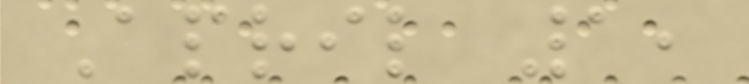April 1,
